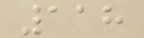118
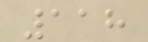118
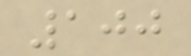100
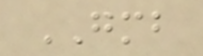GMB
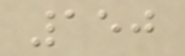150
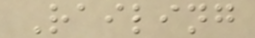Railing
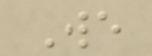We
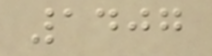1407
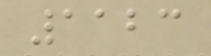1123
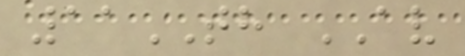11TH AV
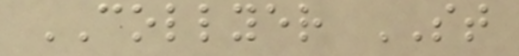COLLYER ST
